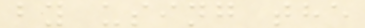by using the
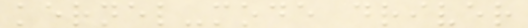kernel-mode driver
